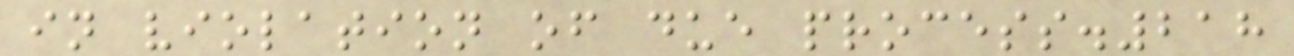in violation of due process.218
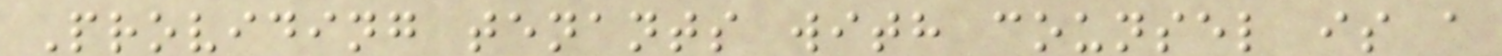Providing tenants with counsel is a
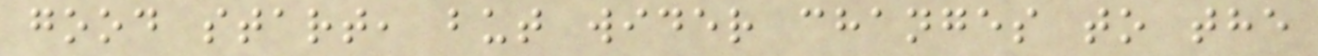good start, but wider changes to the
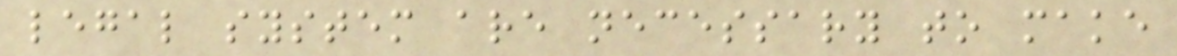legal system are necessary to make
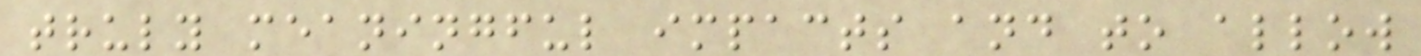truly meaningful impacts and to allow
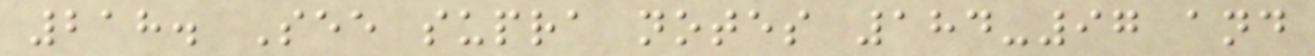218. See supra notes 184-97 and
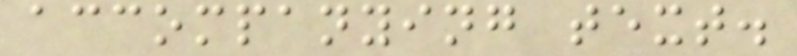accompanying text.
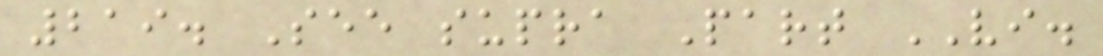219. See supra Part VI.
